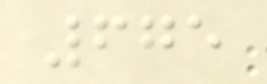675
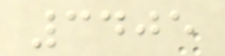3405
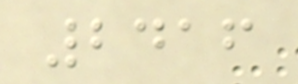2416
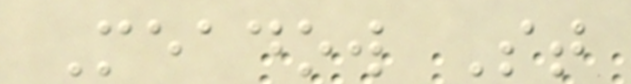Meadow St
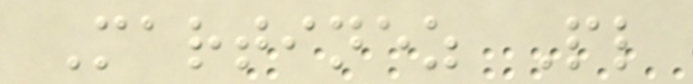Martinez Pl
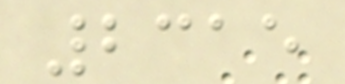2315
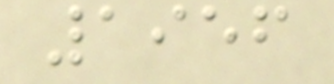1956
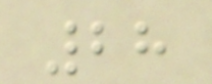28
